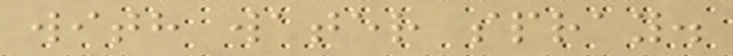with water spray.
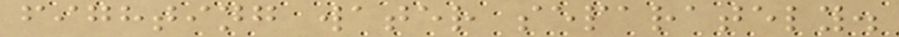fighting water separately.
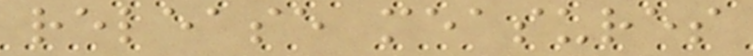release measures
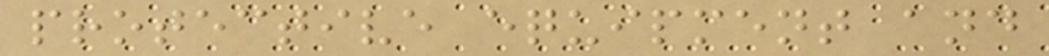protective equipment and
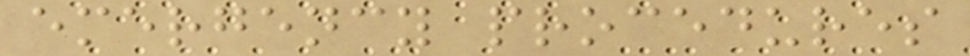emergency procedures
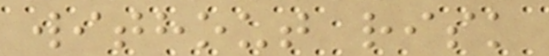without risk
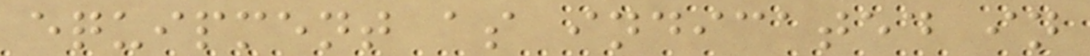equipment as indicated in
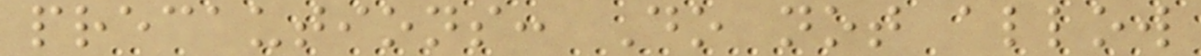precautions: Do not allow
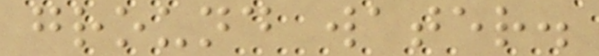ground water.
